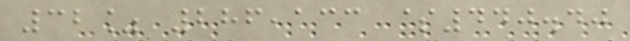32% 286,133 $440.40
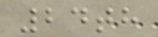24th
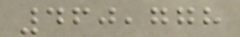460,778
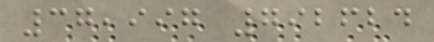37,997 792624
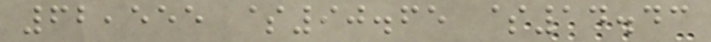62,555 $90.65 $14.43
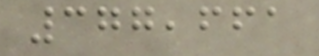377,661
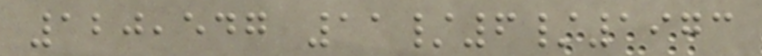120,547 11/6/1973
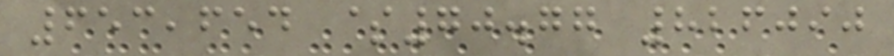653,654 $70.77 826090
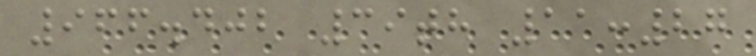966.402 39th 11:27
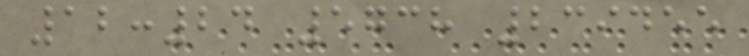12:24 5738 239455
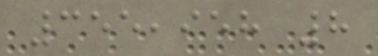355,958 8
